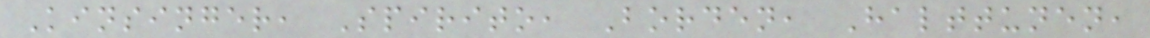Kinsinger, Spirito, Borden, Halttunen,
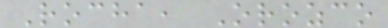Rocha, Orozco
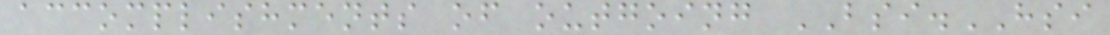accomplishments of outgoing BSI.HSI
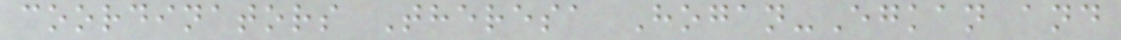coordinators Theresa Hogan-Egkan and
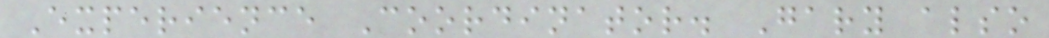Experience Coordinator. Gary also
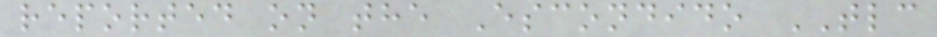reported on the Escondido TLC
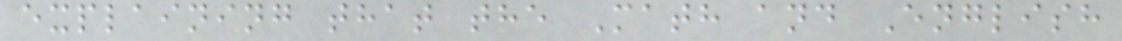explaining that the Math and English
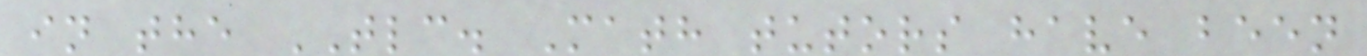in the TLC. Math tutors have been
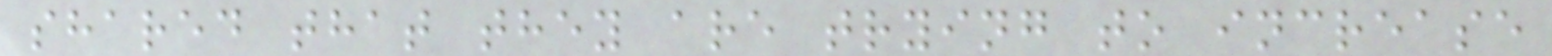shared that they are trying to increase
